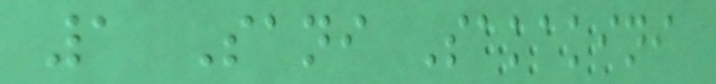1 Sani Sakakini
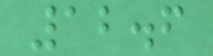12.6
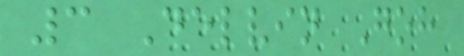3 Delvin Goh
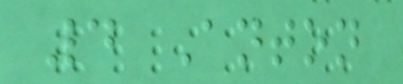4 Anton
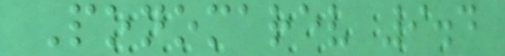Ponomarev 9.4
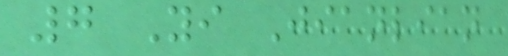7 Yi Jianlian
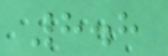8.8
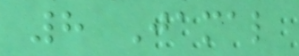8 Jamal
